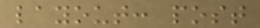layout: post
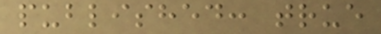published: true
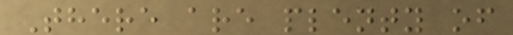There are plenty of
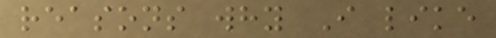reasons why I like
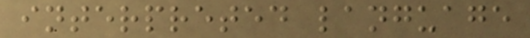interpreted language
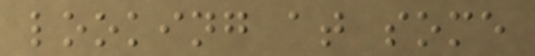looking at some
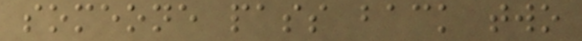someone pass back two
